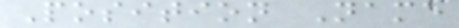Position Name
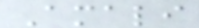Amali
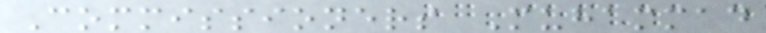Commissioners Muhammad
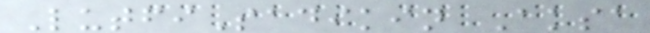LutfiSadikin Aksa
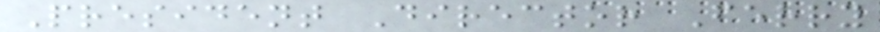President Director Ferry
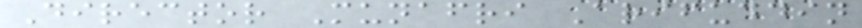Director Munafri Arifuddin
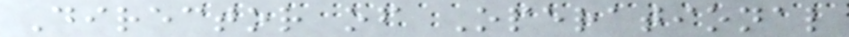Director of Operational
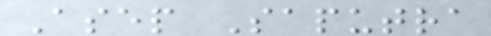Asep Saputra
